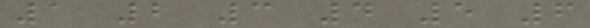1 2 3 4 5 6
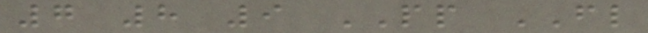7 8 9 PP FL
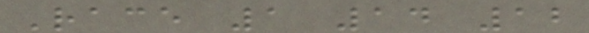Race 1 14 12
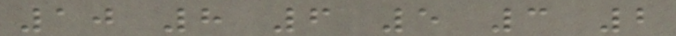10 8 6 5 3 2
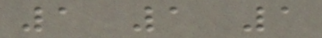1 1 1
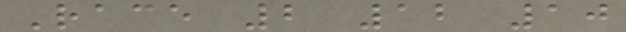Race 2 12 10
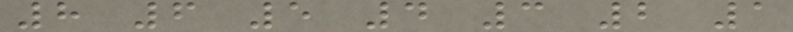8 6 5 4 3 2 1
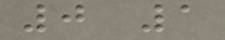0 1
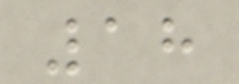18
